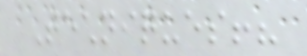Techniques!?
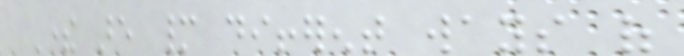There are many different ways of
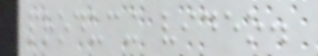producing video.
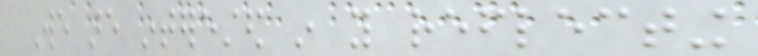We are interested in you reflecting
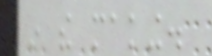in the making.
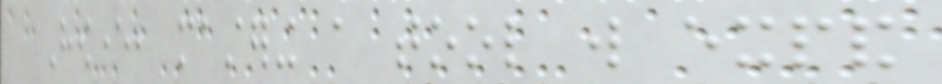However, mastering a tool will expand
